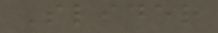Slider
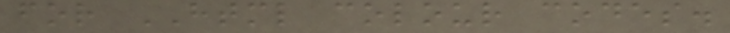for HTML colour codes.
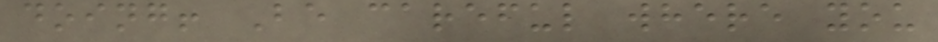doing! Be careful where you
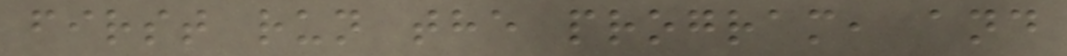first run the program, and
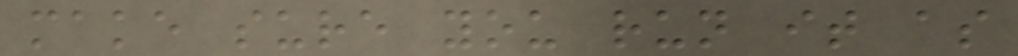make sure you run it as
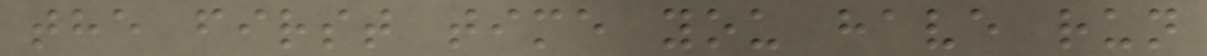the first time you have run
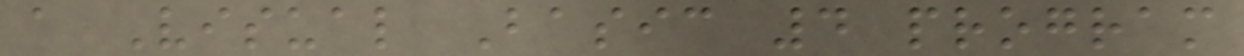a Visual Basic 4 program
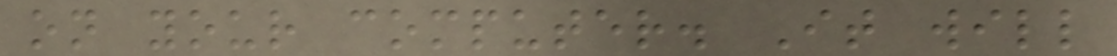on your computer. It will
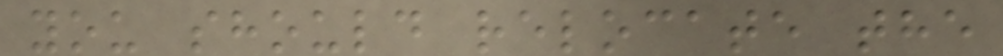you should relocate the
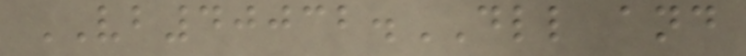VB40032.DLL and
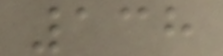138
